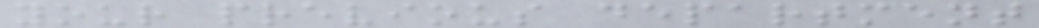your previous department
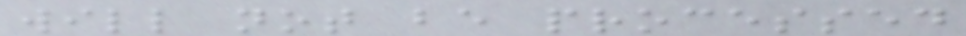will not be processed
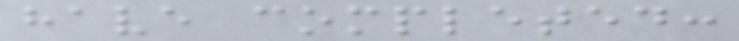have completed:
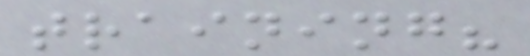training?
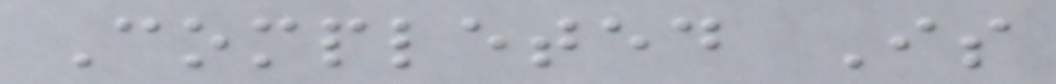Completed Is
